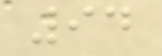94
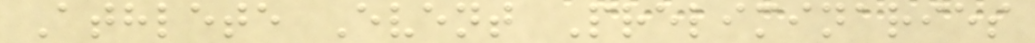Athlete Event Preliminaries
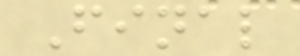Final
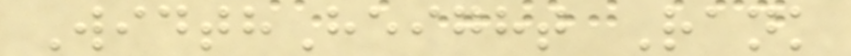WidthHeight Rank
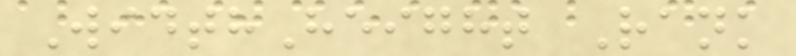WidthHeight Rank
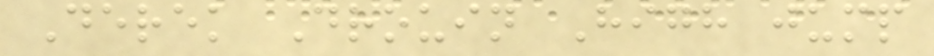Derek Drouin High jump
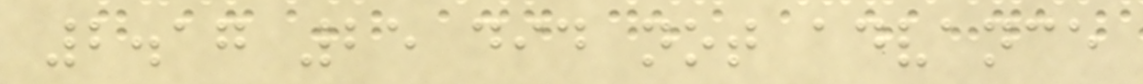2.17 25 did not advance
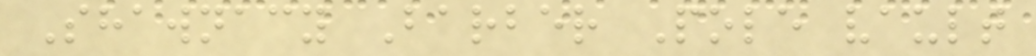Shawnacy Barber Pole vault
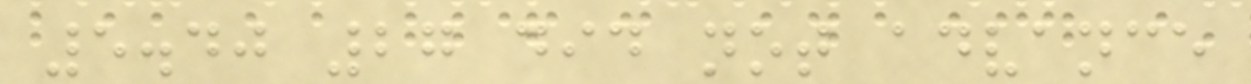5.40 27 did not advance
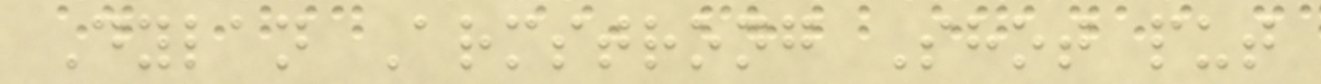Dylan Armstrong Shot put
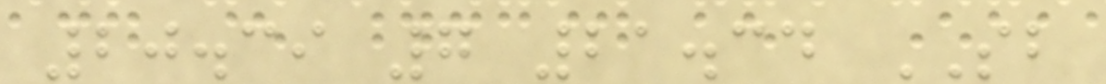20.39 7 21.34 SB
